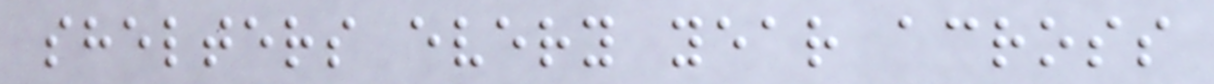shelters every year across
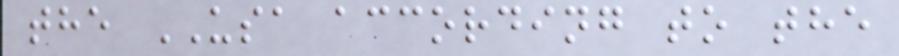the USA according to the
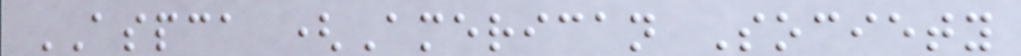ASPCA (American Society
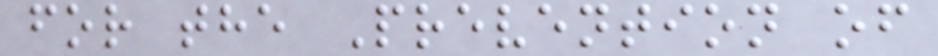for the Prevention of
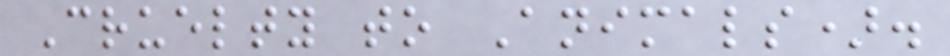Cruelty to Animals).
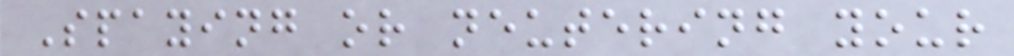Spaying or neutering your
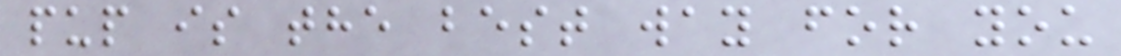pup is the best way for you
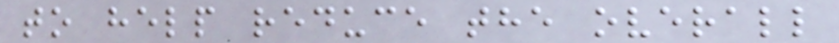to help reduce the overall
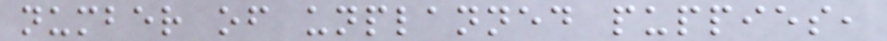number of unplanned puppies,
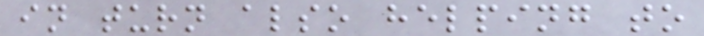in turn also helping to
